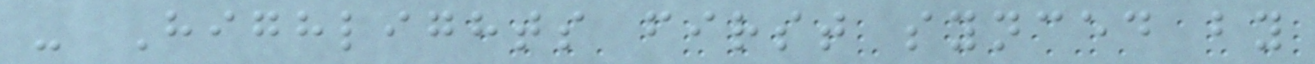- Highlights first synced by
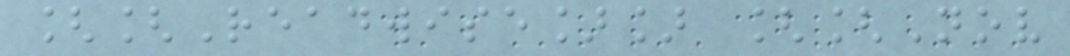[[Readwise]] [[Nov
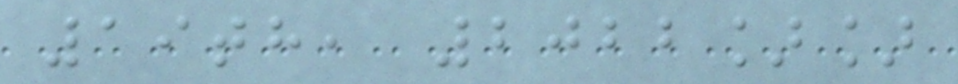19th, 2022]]
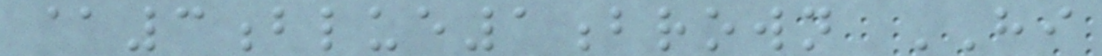@3blue1brown HI
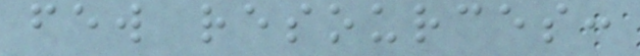few resources:
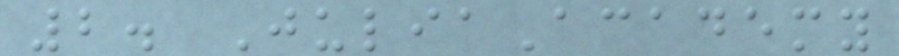2. JuliaAcademy
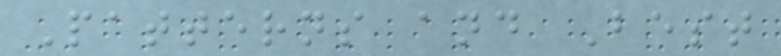Patterns and Best
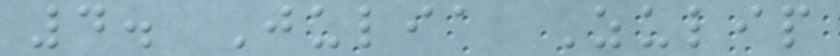4. Julia Zulip
